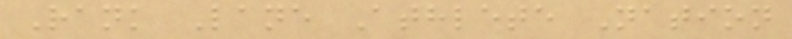Rank Lane Athlete Nation
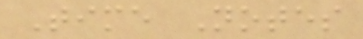Time Notes
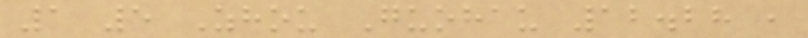1 5 Zhou Guohau 12.28 ,
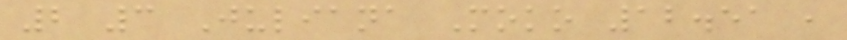2 3 Juliana Moko 12.51 ,
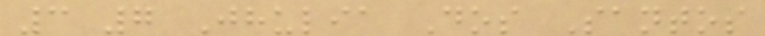3 7 Jhulia Dos Santos
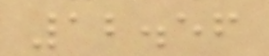12.56
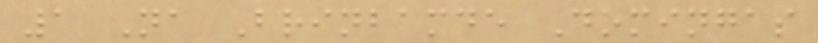1 Na Brinbamde Domingas
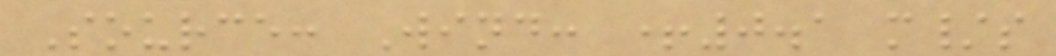Source: Wind: +0.1 m/s
